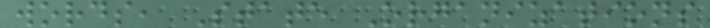words, State Organizations
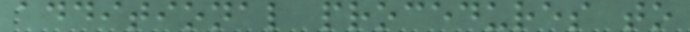additional procedures to
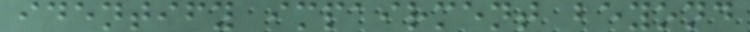identify impairment beyond
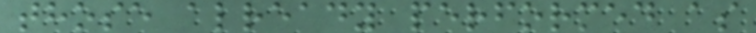those already performed as
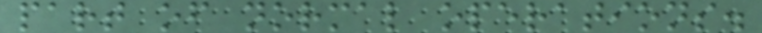part of normal operations.
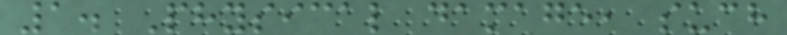1. Physical damage, such
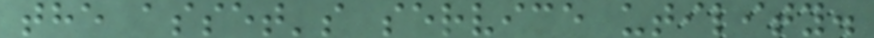the asset's service utility.
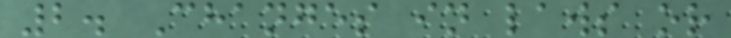2. Changes in laws or
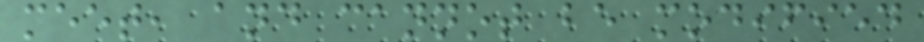meet, and cannot be modified
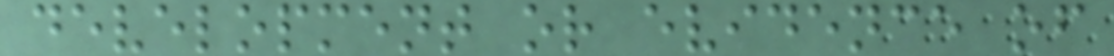development or evidence of
